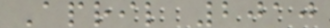April 2010
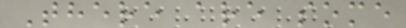There are some
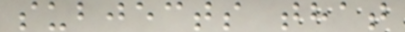subjects that
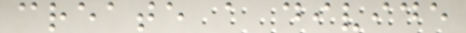create a divide
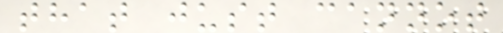that just cannot
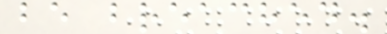be breached.
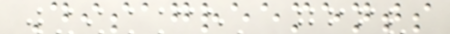Disagreements
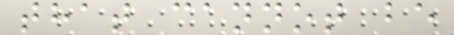that cannot be
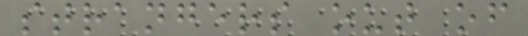strangers out of
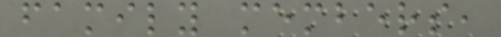family members,
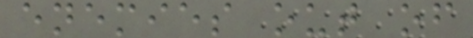enemies out of
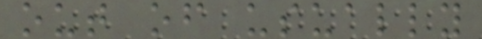out of usually
